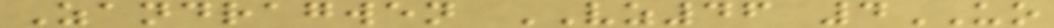Zandragwen VZ46 4UO
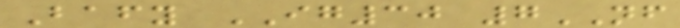Bafy IG30 7NF
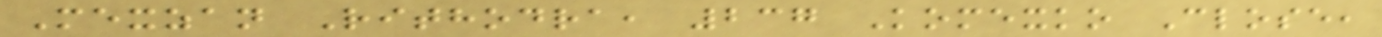Mexzan Rithodra, 237 Komexko Close,
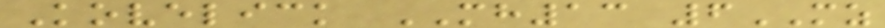Kovelick MH13 6MZ
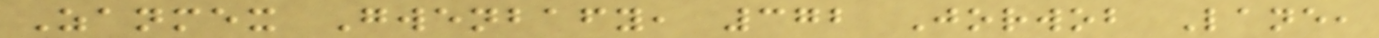Zanmex Gwenbafy, 372 Jorwob Lane,
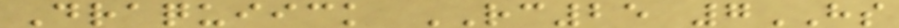Draquiick RC25 7HS
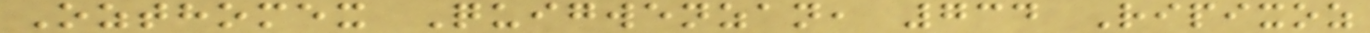Ozthomex Quigwenzan, 734 Ripixoz
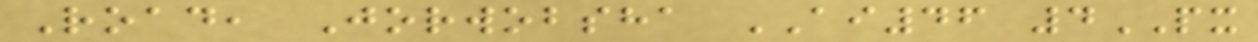Road, Jorwobsha AI46 4PX
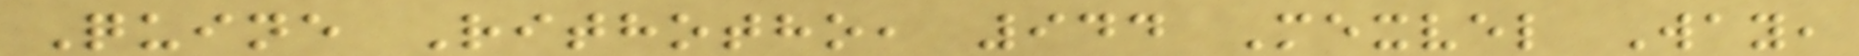Quine Rithotho, 944 Mexvel Way,
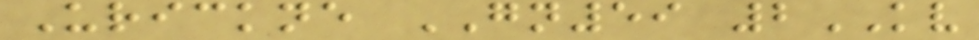Urickne GN59 2KV
